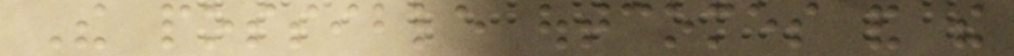The possible outcomes and the
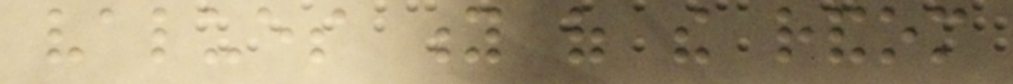values y of the random
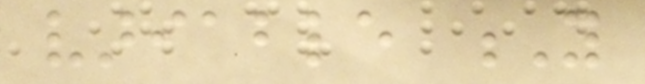variable Y
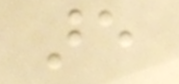are
